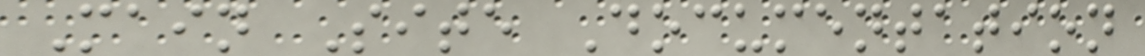Main Site Documentation
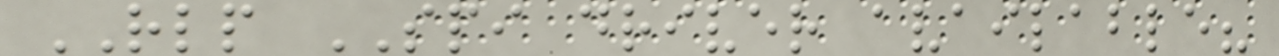RLP SPI driver available?
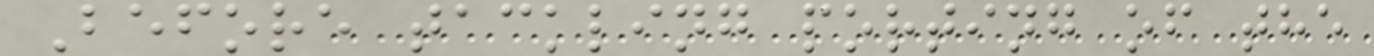Before tackling porting of the
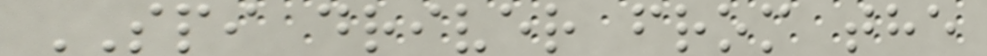SPI driver from the
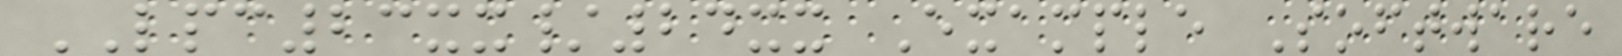LPC23xx/24xx Example Software
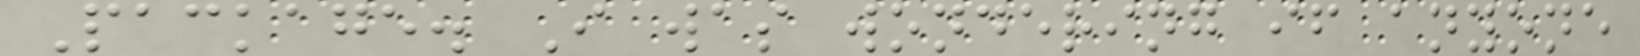Package. I was wondering if anyone
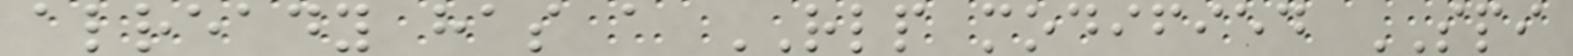already has a RLP modified SPI
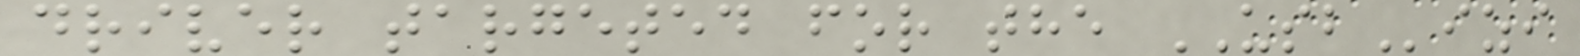driver targeted for the USBizi
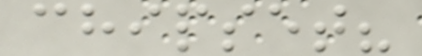chipset?
